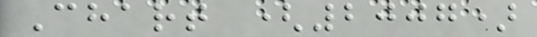Chart (2007)
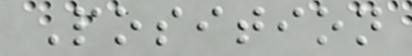Position
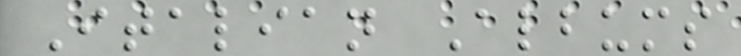Italian Albums
